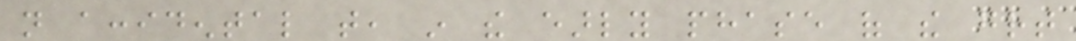not accidental that, in the early phase of the great
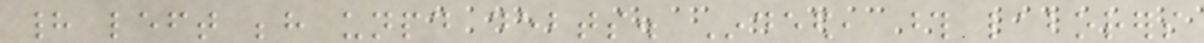had left behind unpaid debts. Indeed, those laborers
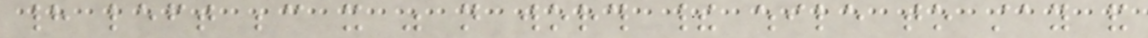had left because it was not worth their while to stay and
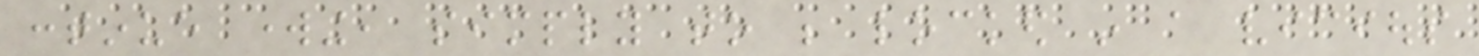continue working, simply to be locked in a vicious
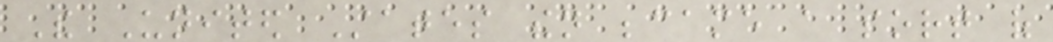The United States then became a sort of
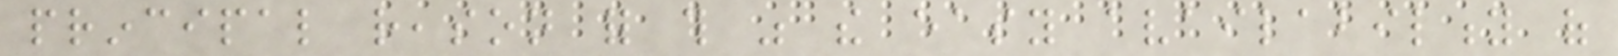principal reason for this was the easy availability of
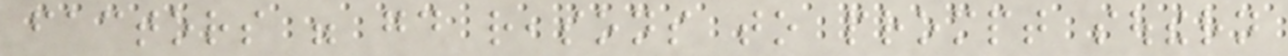factors were good reasons to prompt southern
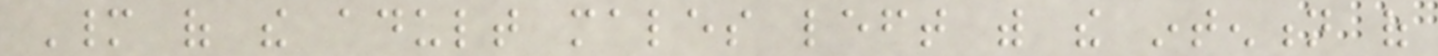Many of the adult males left with the intention of
